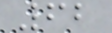62
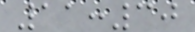11:30
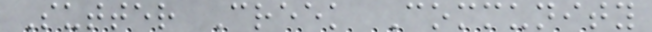Sutter Creek Community
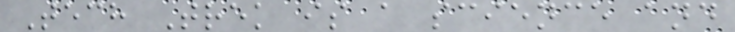Tech Trek is a science and
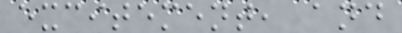excitement, and
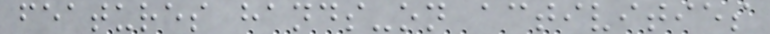features hands-on activities
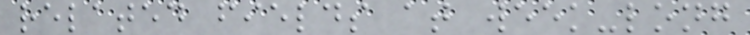related fields at week-long
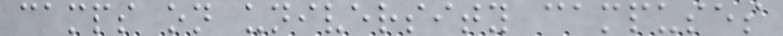camps on university campuses
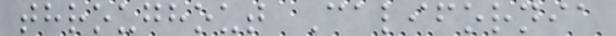throughout California
